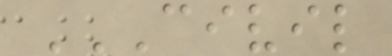CIVIL
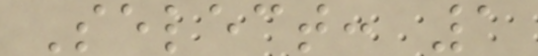Select: 1
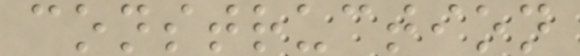construction
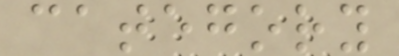category
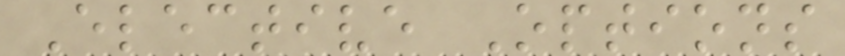Elective Options
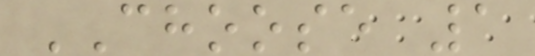CHOOSE 1
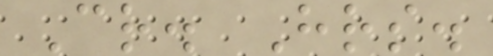Cr. Hrs.
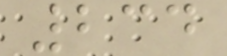234
